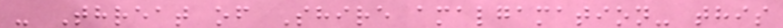- Threat of Shire amalgamation- this
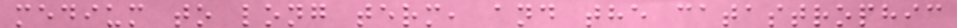medium to long term, and the catastrophic
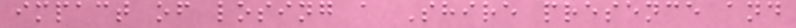impact of losing a Shire presence and
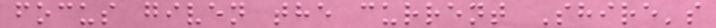focus given the current Shire's
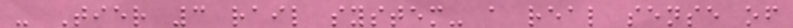- Tier 3 rail system- a real sense of
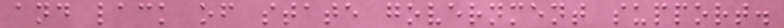and lack of state government support.
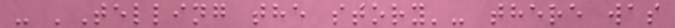- 'Telling the story'- there was
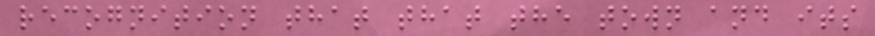recognition that that the town and its
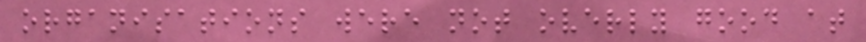organisations were not overly good at
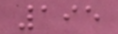195
